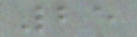25
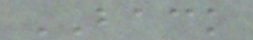BACK
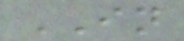IN
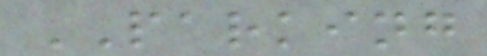PARKING
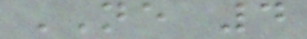NE 4
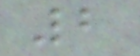2
